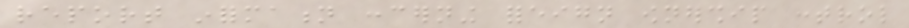report information concerning foreign ownership control
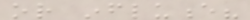or influence?
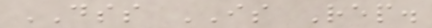DSS IS Rep.
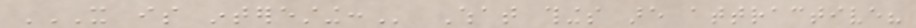IT IS INTERESTING: What things are attractive?
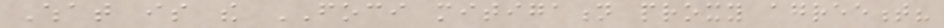What is the FOCI mitigation proxy agreement?
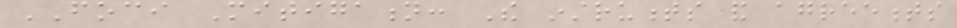FOCI Mitigation: The instruments and agreements
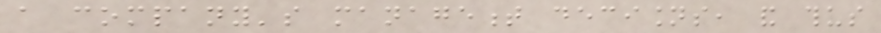a company's management decisions, and thus
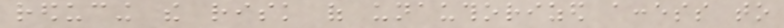reducing the risk of unauthorized access to
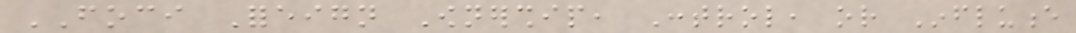FOCI Foreign Ownership, Control, or Influence
